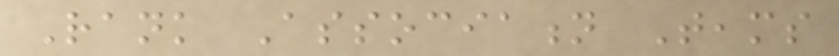Rank Association Teams
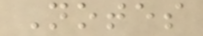Notes
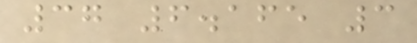37 6.165 3
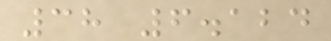38 6.124
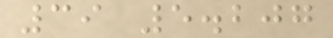39 5.207
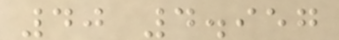40 4.957
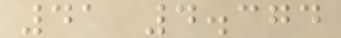41 4.374
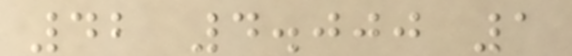42 4.000 1
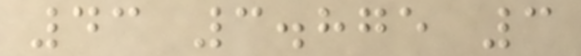43 3.875 3
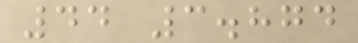44 3.874
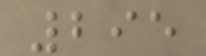295
